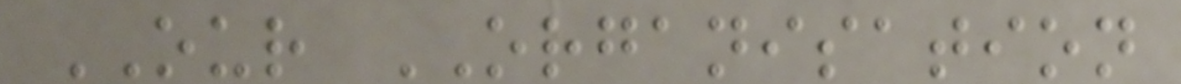OUR ORGANISATION
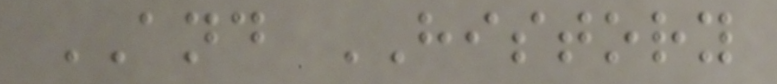AND HISTORY
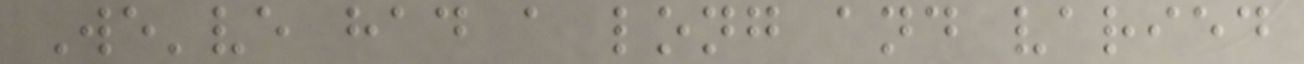We've had a long and varied
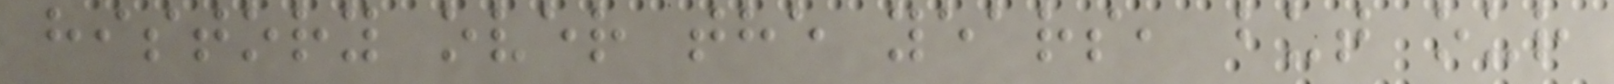history over the years, but our
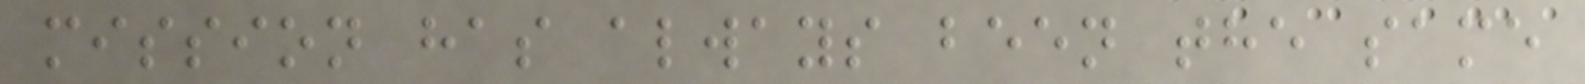mission has always been the same
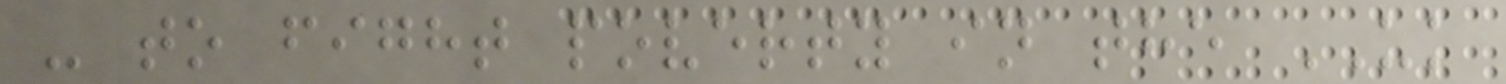- to fight poverty in the UK
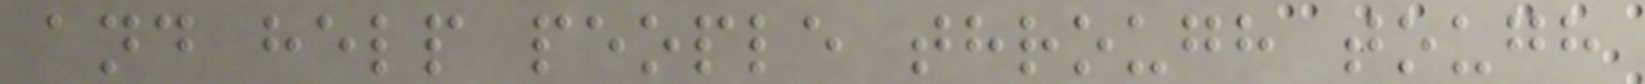and help people through tough
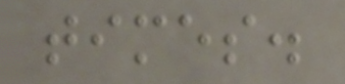times.
